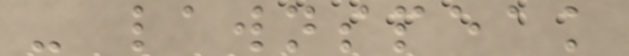- lawnspeak
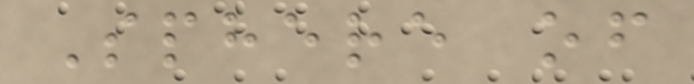Sphere of
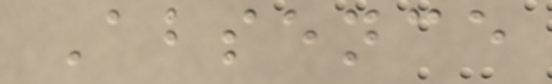Absence
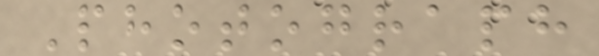Photograph
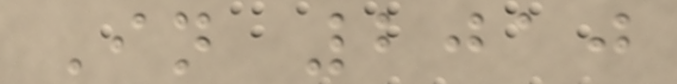In 2010
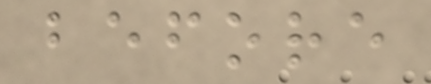before
